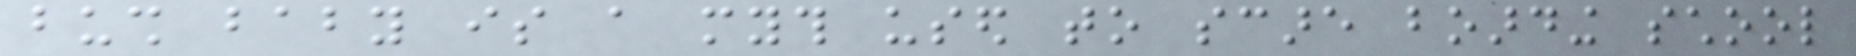bush baby is a myth used to scare boarding school
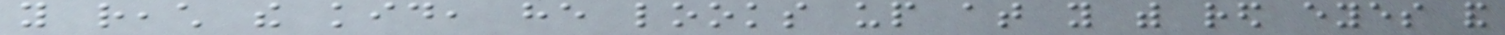you reach the kid, he looks up at you with red eyes and
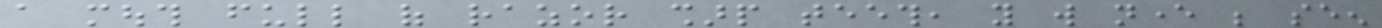a mouth full of razor sharp teeth, you will never be seen
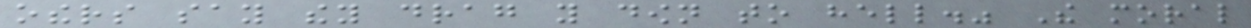others say they drag you down to hell." The moral
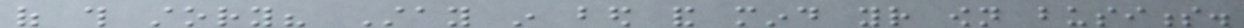of this story? Stay in bed and mind your own business.
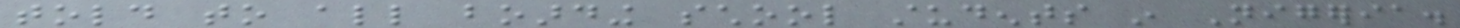told to all boarding school students in Nigeria.
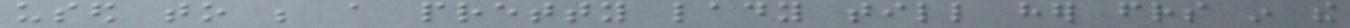used to be a pretty lady till her friends in the
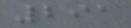291
